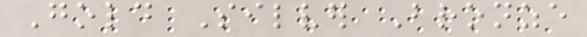Gold Silver Bronze
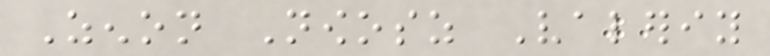Zenon Nowosz Valeriy
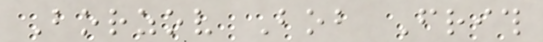Borzov Bob Frith
